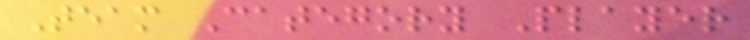Team Category Player
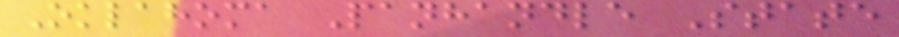Oklahoma Panhandle State
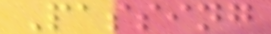Passing
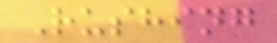Rushing
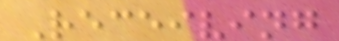Receiving
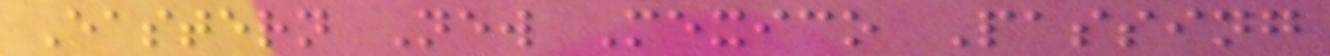Eastern New Mexico Passing
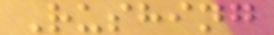Rushing
